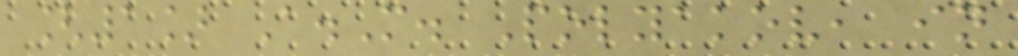[1] A.M. Polyakov, in
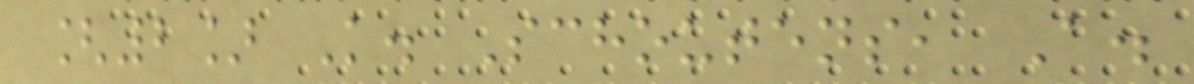[2] K. Schoutens, A.
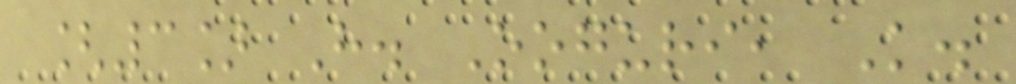[3] H. Ooguri, K.
